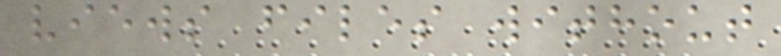views files without
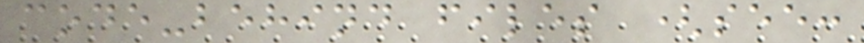code-behind files (see:
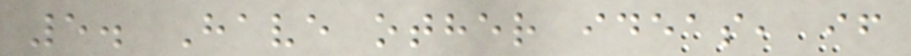5. Have other ideas, if
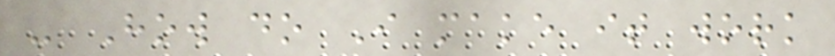- How do I make it work
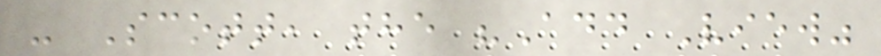- Scott, the "Add View"
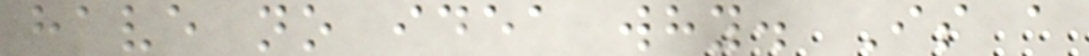have no idea why. Is a
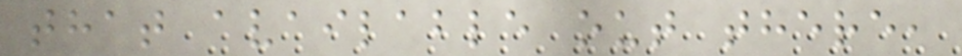that available out there,
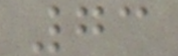73
